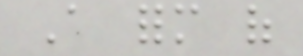A form of
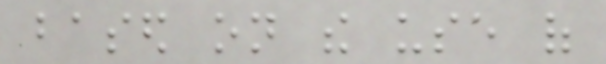based on the use of
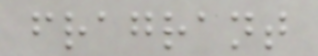fragrant
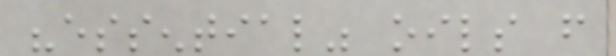"essential" oils from
